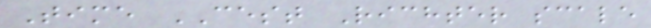Time CEST Richter scale
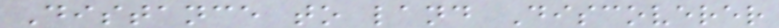Distance to land Discoverer
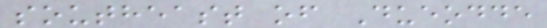southeast of Dueodde
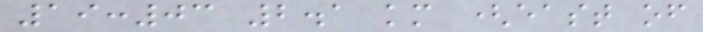19:03 2.1 km (east of
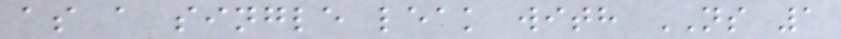as a single leak with NS 1
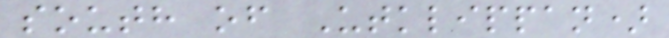south of Utklippan)
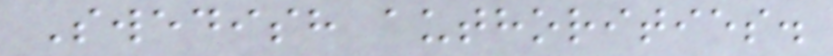Swedish authorities.
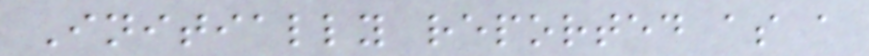Initially reported as a
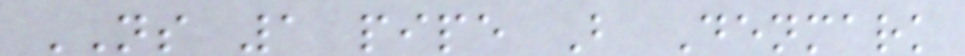NS 1 pipe B Denmark
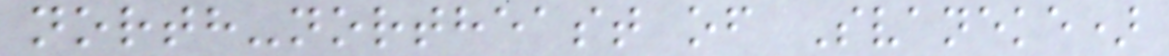north-northeast of Svaneke)
